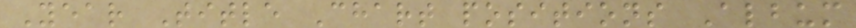Year Title Chart positions Album
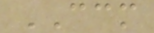CCM
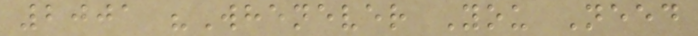2001 "Whenever You Need
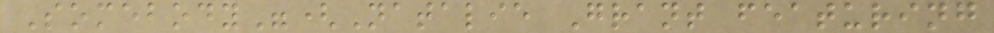Somebody"(Natalie Grant featuring
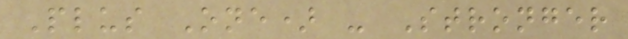Plus One) - Stronger
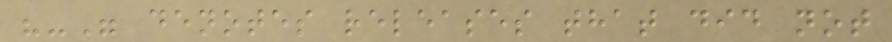"-" denotes releases that did not
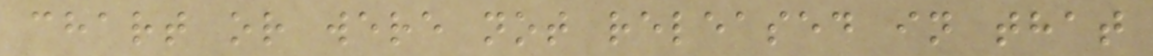chart or were not released in that
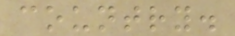country.
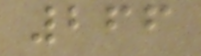266
